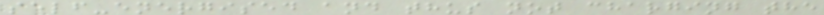self-energised and thus not charging the
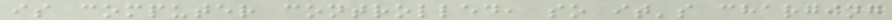is computer controlled, so it's charging
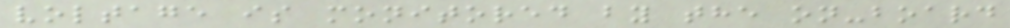voltage is monitored by the on-board
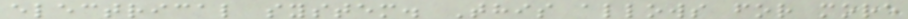electrical system. This allows for more
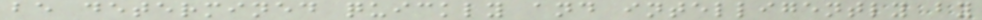be determined quickly and intelligently by
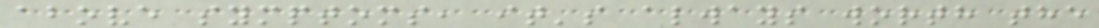above symptoms, it's always worth the
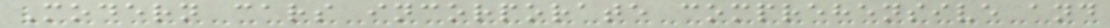Modern cars incorporate comprehensive and
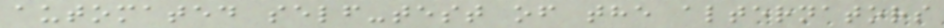automated self-test of the alternators
